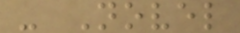- Novel
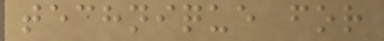technique for
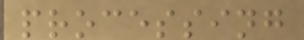processing
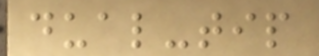dual-tip
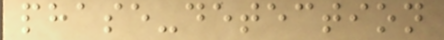phase-detection
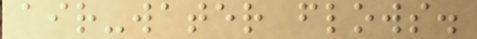air-water flows.
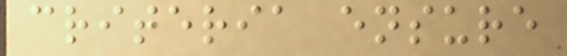criteria ensure
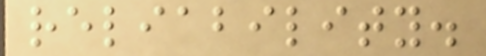reliability.
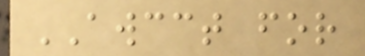AWCCT for
